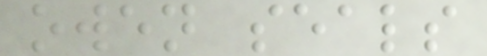owen seals
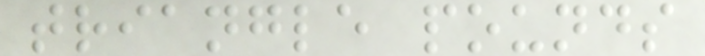triangle pounds
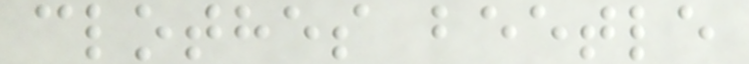clothes beetle
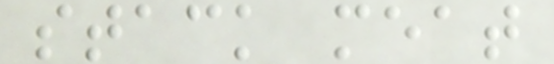stack meat
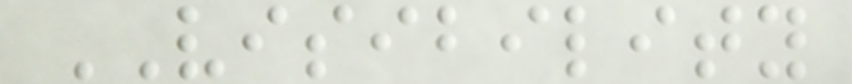VISIBILITY
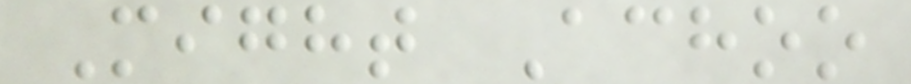Might Achoo
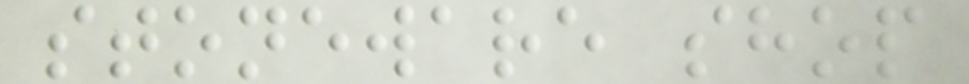stoneware shop
